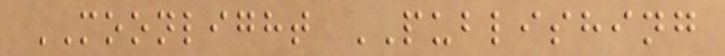MOONLIGHT PUBLISHING
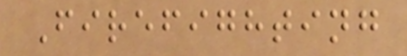Firefighting
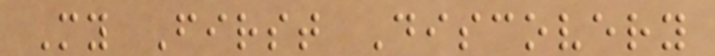My First Discovery
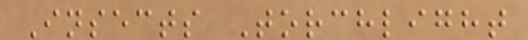Insects Torchlight
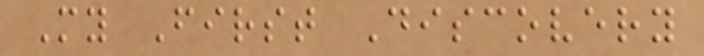My First Discovery
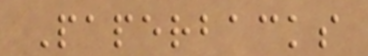Paperbacks
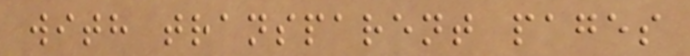with transparent pages
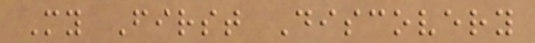My First Discovery
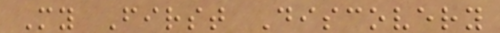My First Discovery
